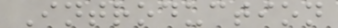Introduction
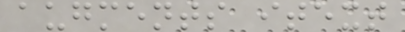augments itext
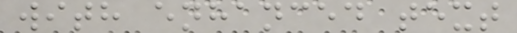with enhanced text
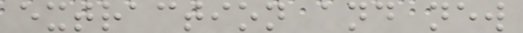extraction and new
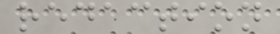redaction
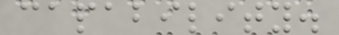capability.
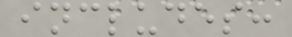includes:
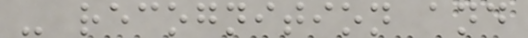- recognition and
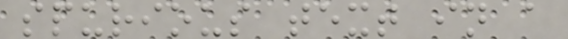spurious text in a
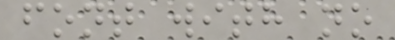font with no
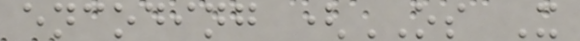encoding (OS X
